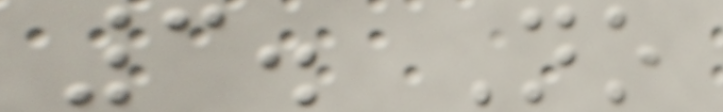3. No
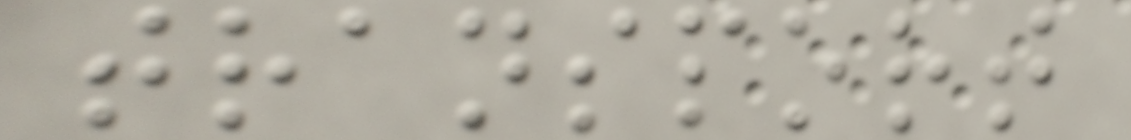transport
